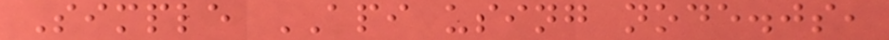Simple API using node.js,
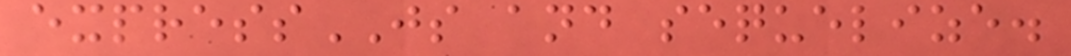expressJS and sequelize.
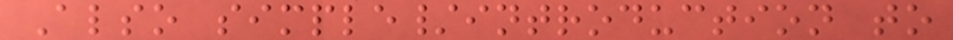Also simple/introduction to
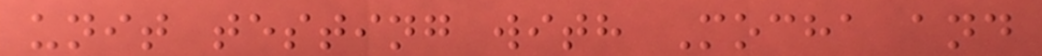unit testing with Mocha and
